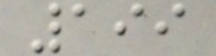199
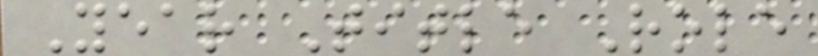Year Title Role
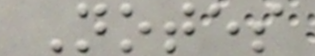Notes
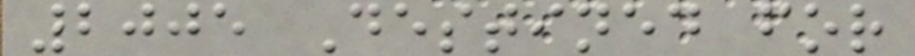2005 Destined for
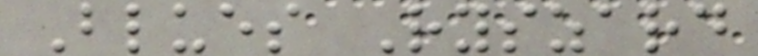Blues Ryszard
